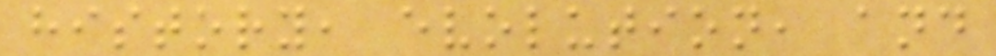history, evolution, and
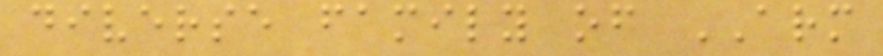diverse family of ARM
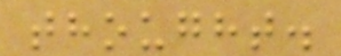thought.
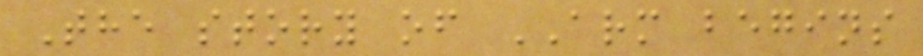The story of ARM begins
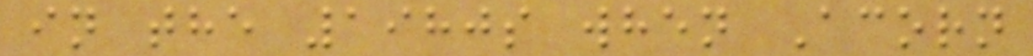in the 1980s when Acorn
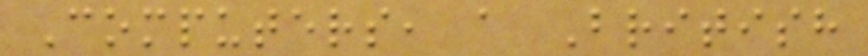Computers, a British
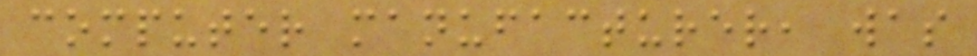computer manufacturer, was
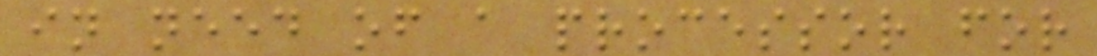in need of a processor for
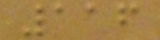116
